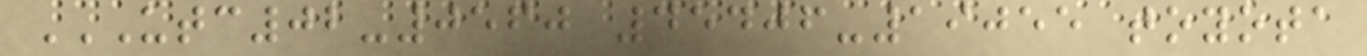UTC02-0560 45406-19055 TOYOTA
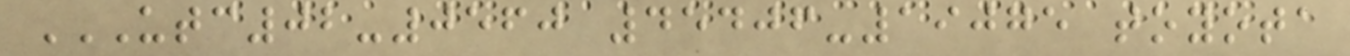UTC02-0560 45406-19075 TOYOTA
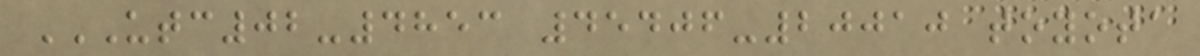UTC02-4853 45406-20010 TOYOTA
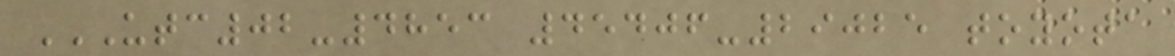UTC02-4853 45406-29025 TOYOTA
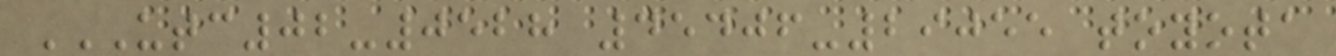UTC02-0528 45406-29055 TOYOTA
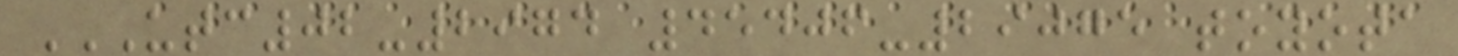UTC02-2974 45406-29075 TOYOTA
